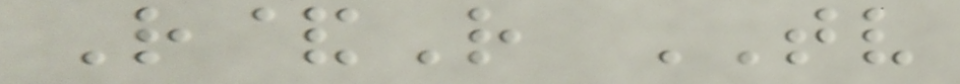R&R TV
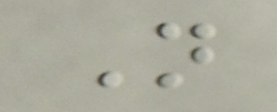N
